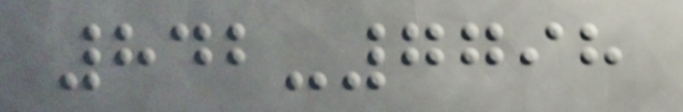842-7798
